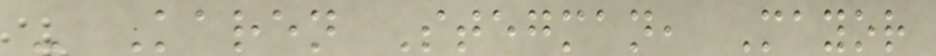- Karen Stegman, Mayor
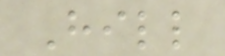Hill
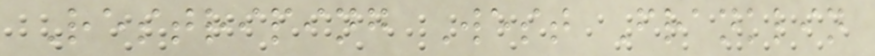Restriping West Franklin
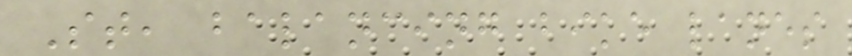St, balancing bike lanes
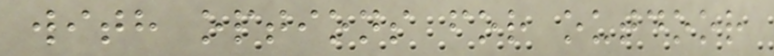with options for outdoor
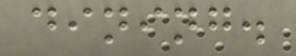dining.
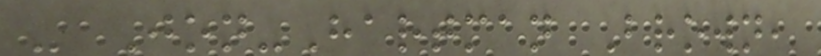- Jon-Hartman Brown,
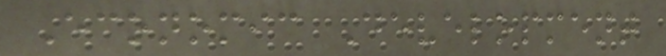Economic Development
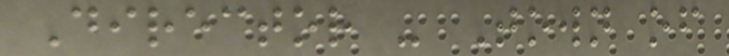Director - Town of
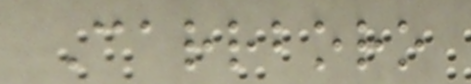Carrboro
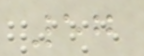57
